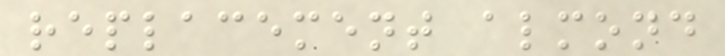replacement almond
